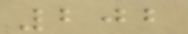202
